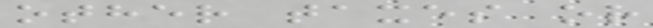other taxes or
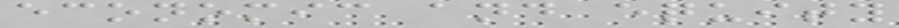economic and equity
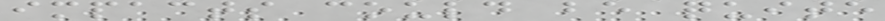impacts could be quite
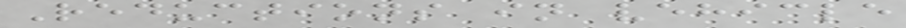Reductions in vehicle
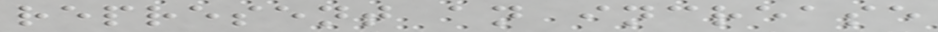represent an increase
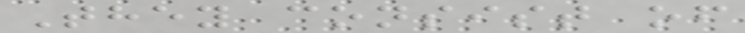They consist of
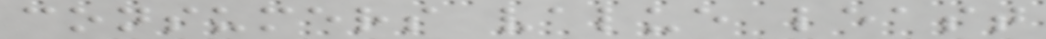consumers value least
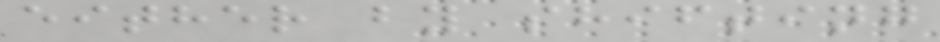either by shifting
